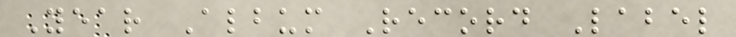Year Album Record Label
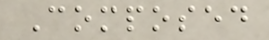Composed
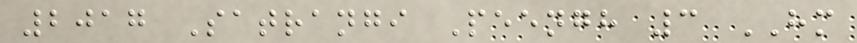2017 Satrangi Peengh 3 HM
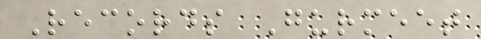Records Gurmeet
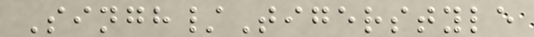Singh/Tigerstyle
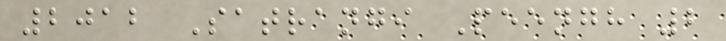2012 Satrangi Peengh 2
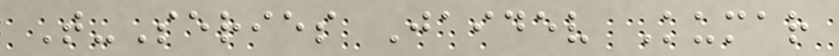T-Series Jaidev Kumar
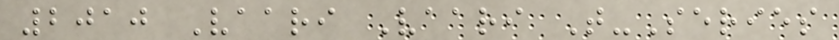2010 Vaari Vaari T-Series
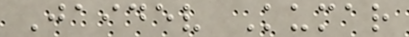Jaidev Kumar
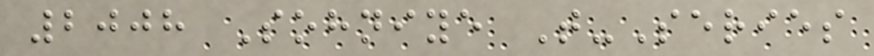2008 Sohniye T-Series
